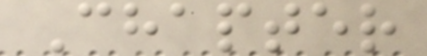Chapter
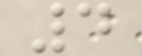4
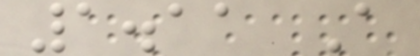1.11 A
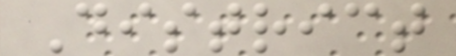District
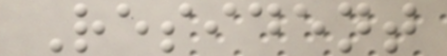Resident
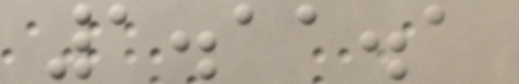1.11.1
